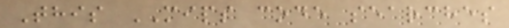This MIPS code searches
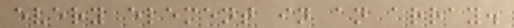every element in an array.
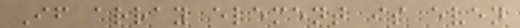If array element is even
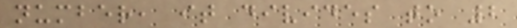number, it divides to 2
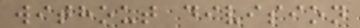without division
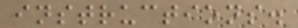instructions.
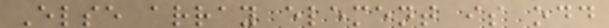Else array element is odd
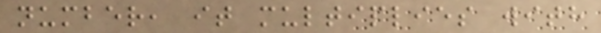number, it multiplies with
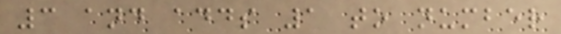3 and adds 1 to number
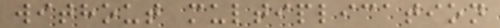without multiplication
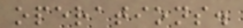operations.
